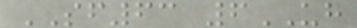SF63 6UH
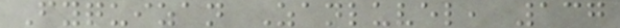Fyquizan Zanluvel, 137
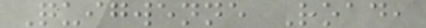Quigwenne Road,
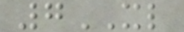7XL
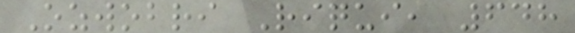Ozwobri Riqui, 648
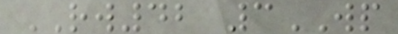RW42 3WP
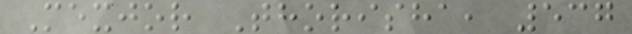Mexjor Thorisha, 537
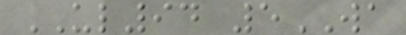UL94 5WA
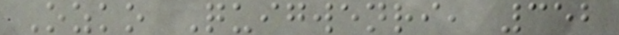Ozko Quigwenri, 352
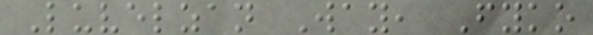Luvelzan Way, Fyko
